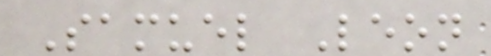Samuel Leon
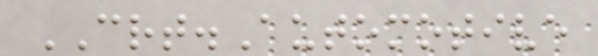CRT.Automotive
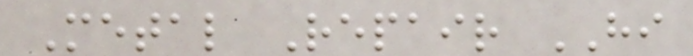Metal Repair HI
